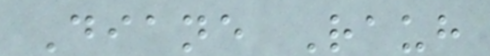Diane Rauh
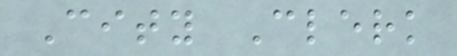City Clerk
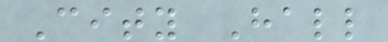City Hall
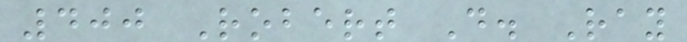400 Robert D. Ray
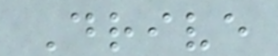Drive
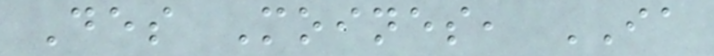Des Moines, IA
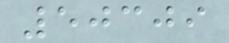50309
